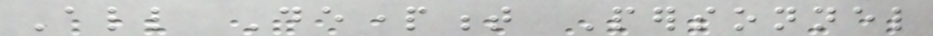All Department Personnel
